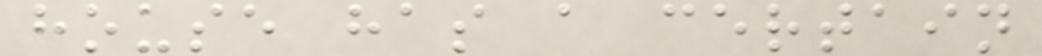house has a certain
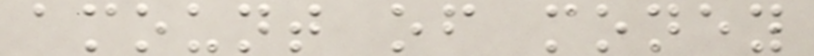amount of money
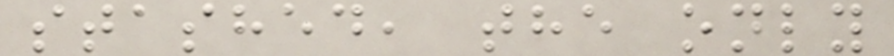stashed, the only
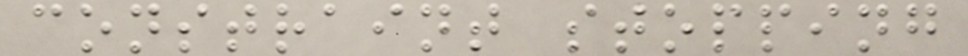constraint stopping
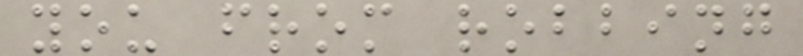you from robbing
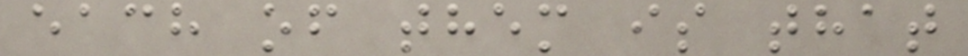each of them is that
